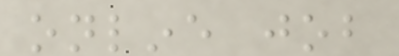online job
